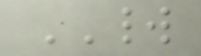WORLD
